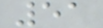51
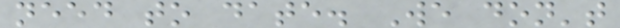need to date. We don't
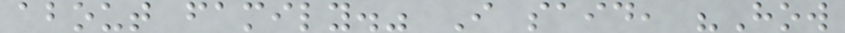about family." I said, "How
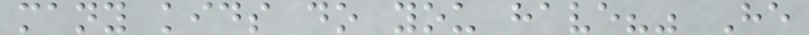many kids do you have?" He
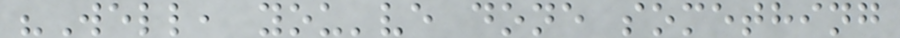"Well, you've done something
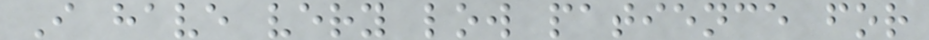I have very low patience for
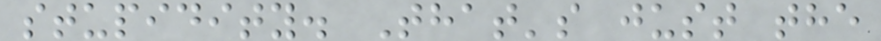stupidity. That's just the
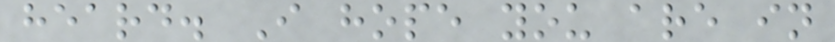heard. I hope you are in
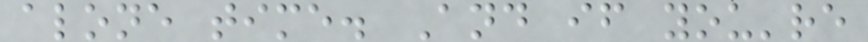alone time. And if you're
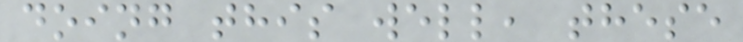doing this well, these
